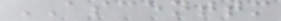ASCENTTM
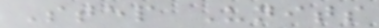Step Units
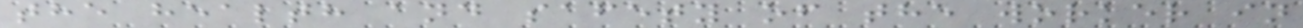the health and safety of the worker in
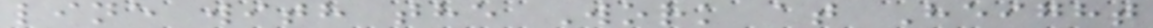line with the Work at Height
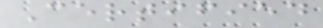Certified
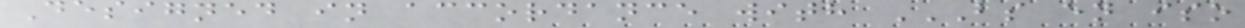Designed in accordance with BS EN ISO
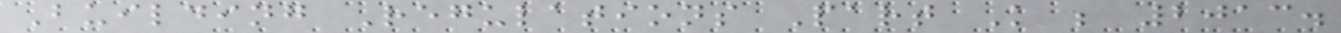Building Regulations Part K ; 2013.
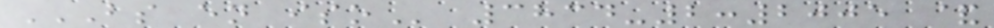BS EN ISO 3834-2:2005 &
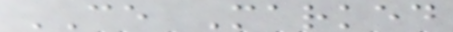CE Marked
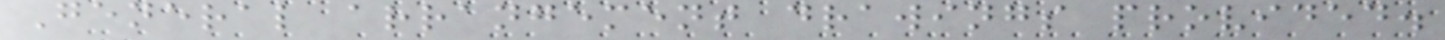General arrangement drawings provided.
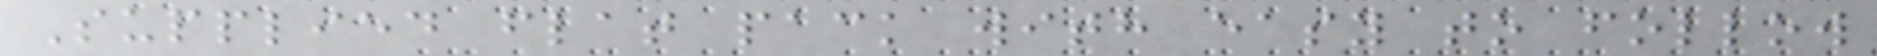Supplied flat pack with easy to follow
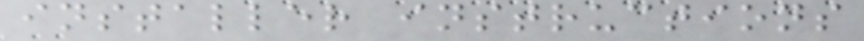installer instructions
